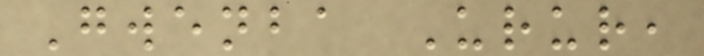Gwenba Urur,
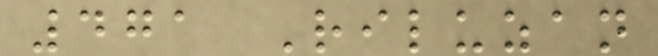471 Riluzan
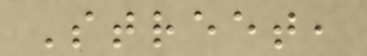Street,
